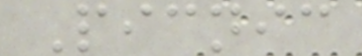Picnic
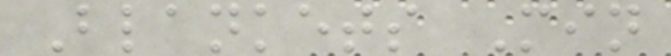Blankets Min
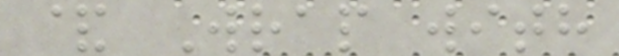& Wrap with
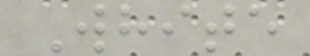White
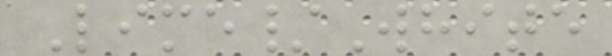Lime/White
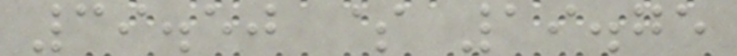39.50 $ 19.75
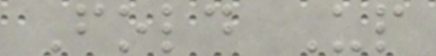Fold Up
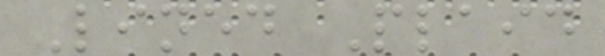Lined Plaid
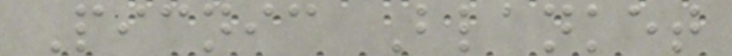Picnic Blanket
